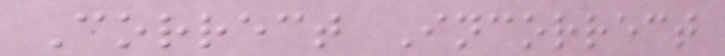Correct Incorrect
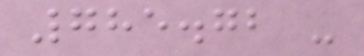785.72 -
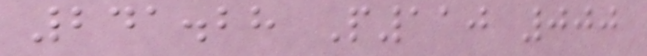241.28 P110 000
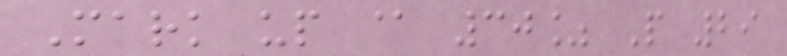Mark up @ 30% P 29
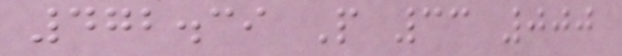472.39 P 33 000
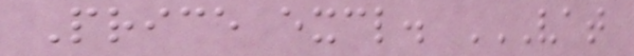Price excl. VAT
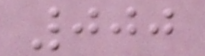000
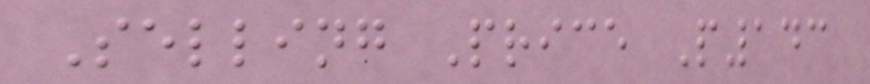Selling Price P143
